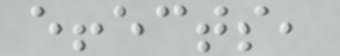effects,
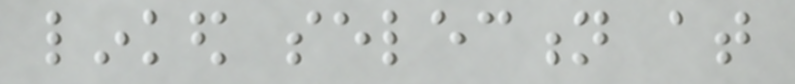linked selection at
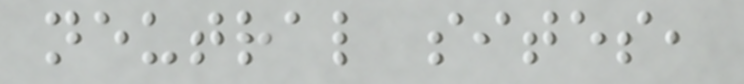neutral sites,
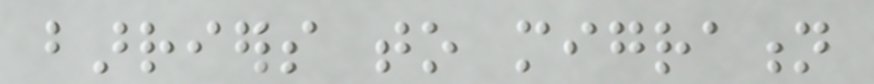barriers to migration
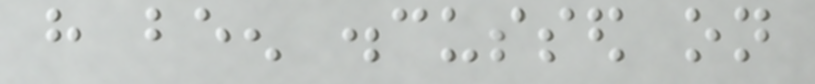have been discussed on
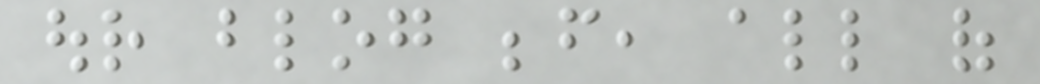our blog before, all of
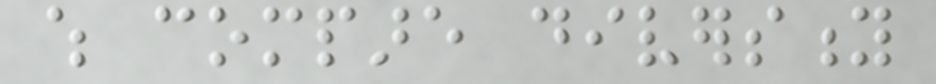which compare diversity
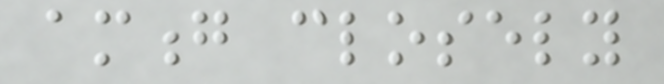among closely
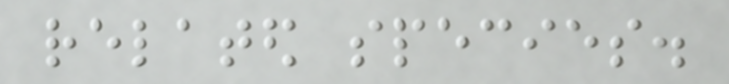related species.
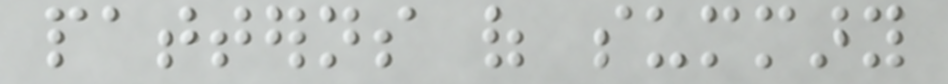patterns of summary
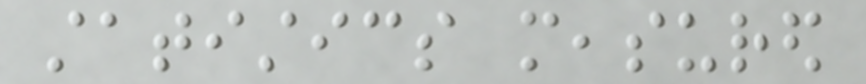statistics measured
